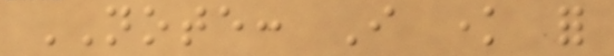NOTE: I know for
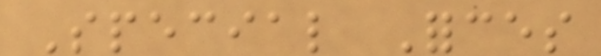Special Forces
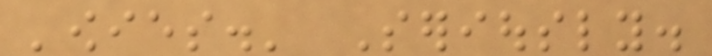'owies.' Seriously.
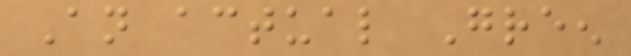An actual Green
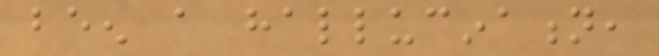been a hallucination,
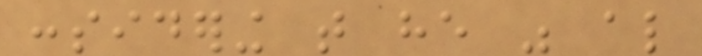considering that he was also
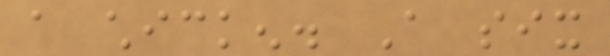a chicken. A six
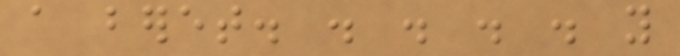a beret. . . . . you
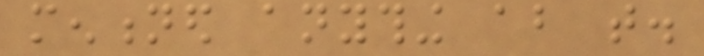mentioned anything about that.
